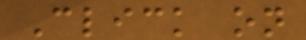Click on
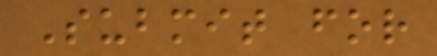Submit for
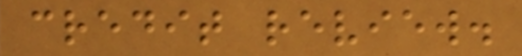credit review.
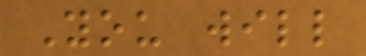You will
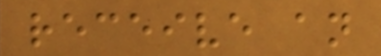receive an
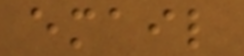email
